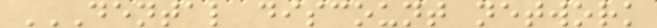DENTAL DISCOUNT NETWORK
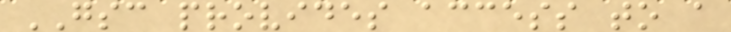GSC provides access to a
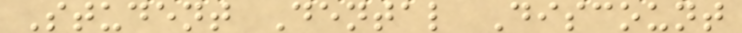Student Dental Discount
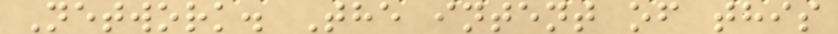Network. The intent of this
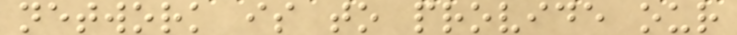network is to provide our
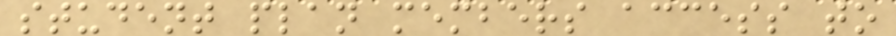student plan members access to
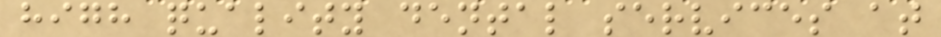high quality dental services at
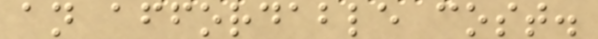an affordable cost.
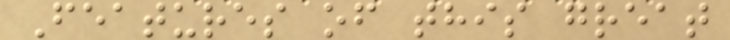Features of this great
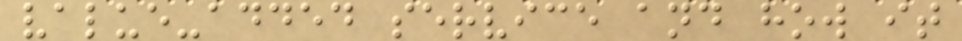value-added service and how it
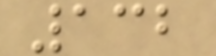132
